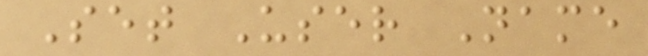Set User Name
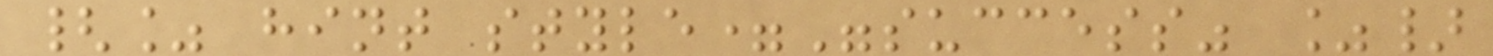{% hint style="success" %}
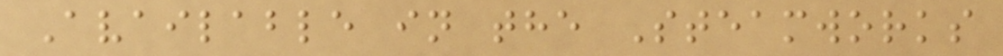Available in the Steamworks
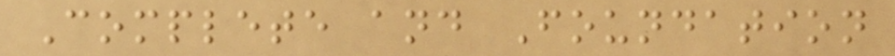Complete and Foundation
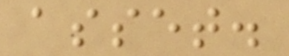asset.
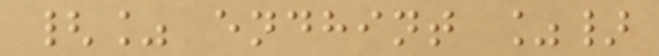{% endhint %}
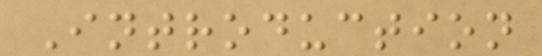Introduction
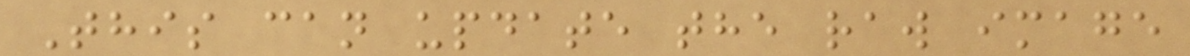This can update the raw image
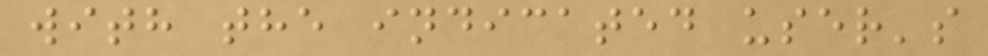with the indicated user's
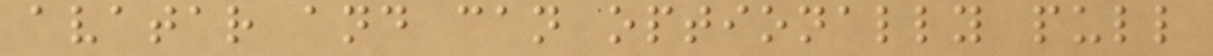avatar and can optionally pull
